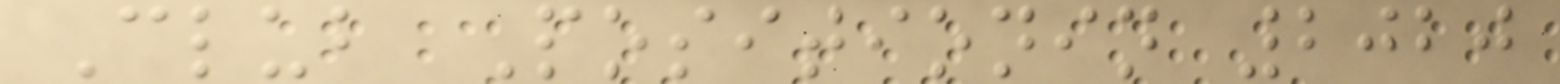Club Positionin 2020
